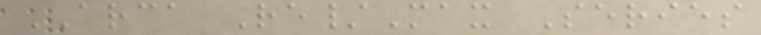ARCA Re/Max Series
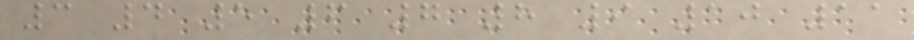3 4 5 6 7 8 9 10 11
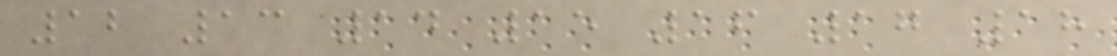12 13 14 15 16 17 18
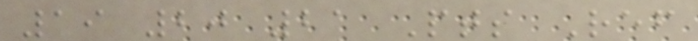19 20 21 Pts Ref
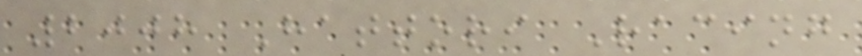2008 Hattori Racing
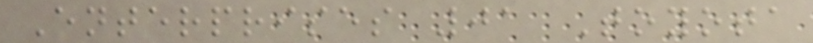Enterprises 01 Toyota
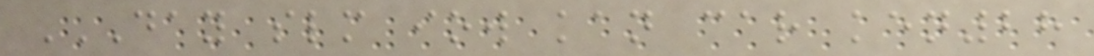DAY SLM IOW KAN CAR KEN28
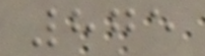875
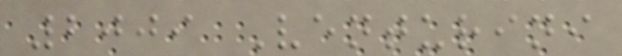2009 Venturini
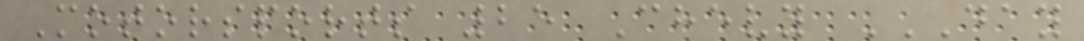Motorsports 25 Chevy DAY
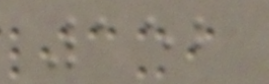152
